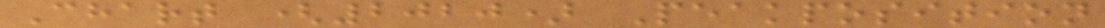Chart (2020) Peakposition
